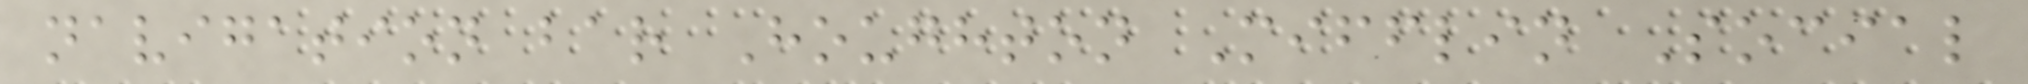navigation bar Houghton Mifflin Social
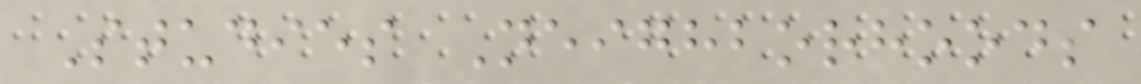Studies Neighborhoods
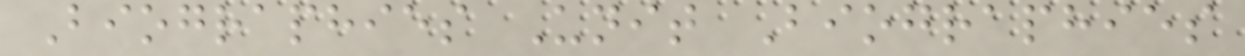Biographies Unit Biographies
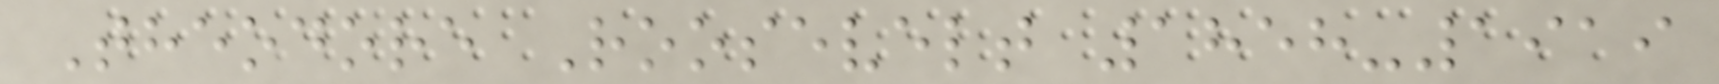Theodore Roosevelt 1858-1919
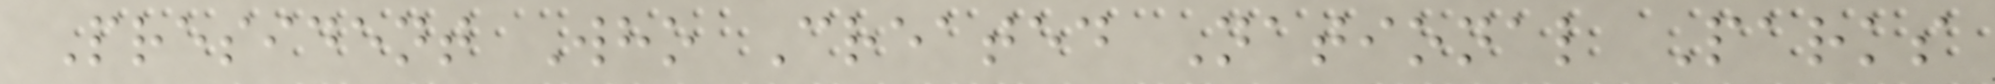President Who Created National Parks
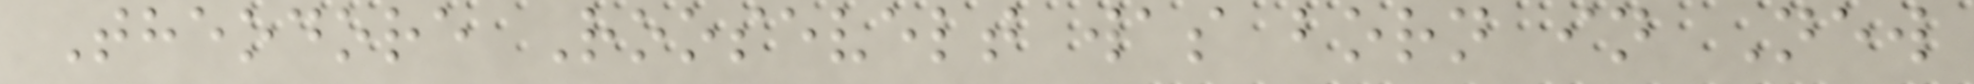Theodore Roosevelt was born in New
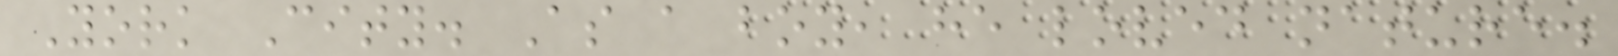York City. As a boy, he loved nature.
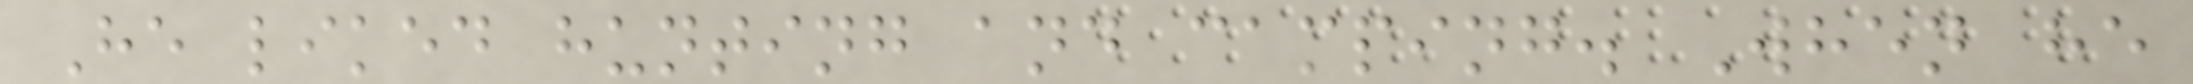He liked hunting and camping. When he
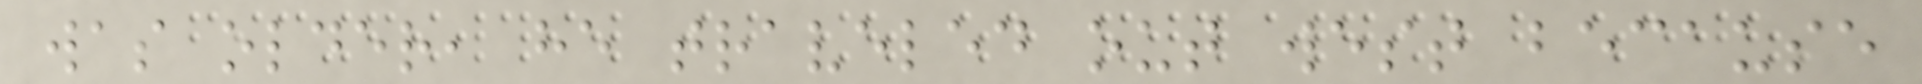was older, he traveled out west because
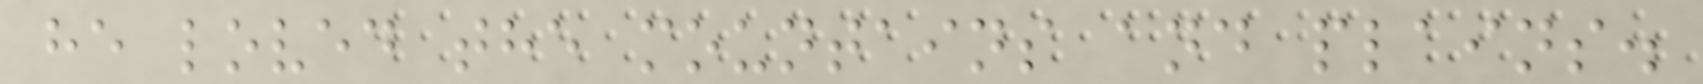he loved the mountains and plains.
